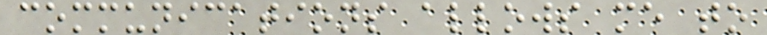communications allows me to
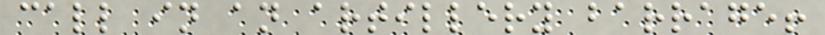call in an artillery barrage!
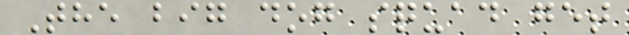The big dog squad get
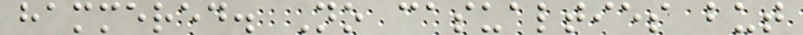hammered. No casualties but
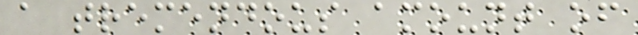a tremendous amount of
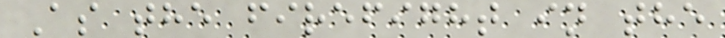As the firefight in the
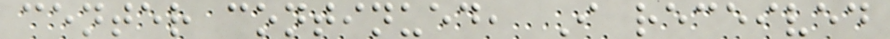center continued, I received
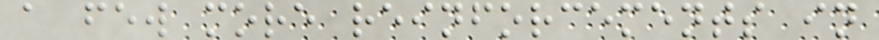a few more reinforcements in
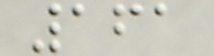161
